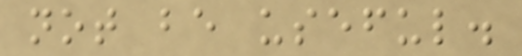not be useful.
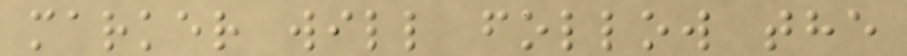marker will follow the
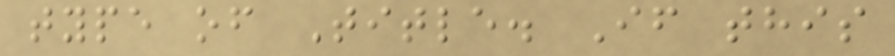type of Title. If this
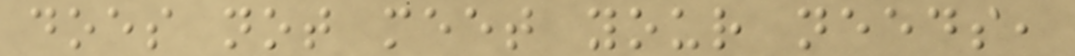does not meet your needs,
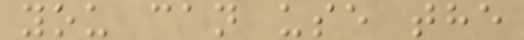you can use the
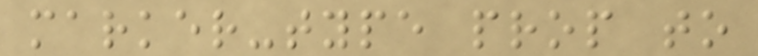marker-type prop to
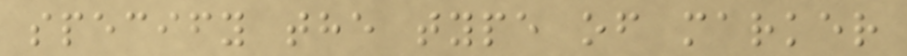specify the type of marker
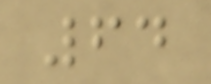64
